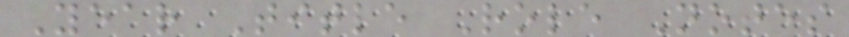Year Title Role Notes
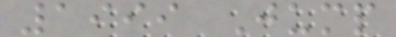1999 Jump
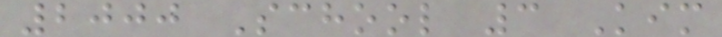2000 School 3 Kim
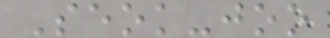Seok-joo
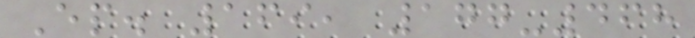Ep. 169, 177-468
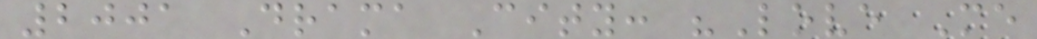2001 Drama City: "Love Me
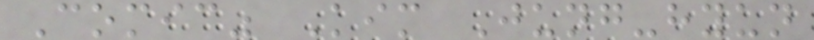Comic" Kim Jung-hyun
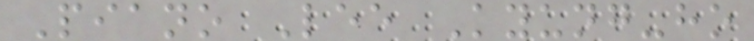Piano Lee Kyung-ho
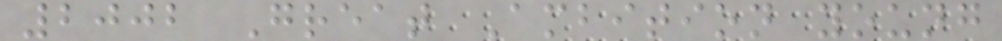2002 Great Ambition young
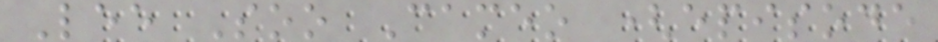Lee Soo Cameo (episode
